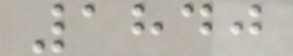1840
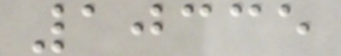10335
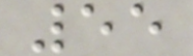55
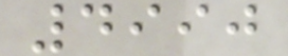4990
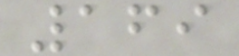169
